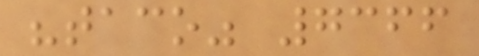"taco" 7366
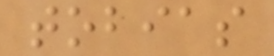tobias
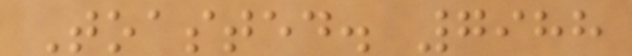Toasted. 7988
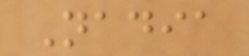Nadia
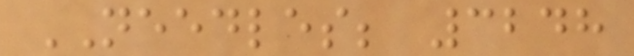NEEDLES; 3248
